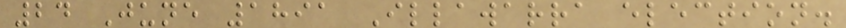24 June 1891 Illawarra election.
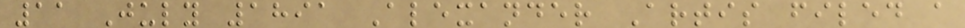11 July 1891 Alexander Artis filed a
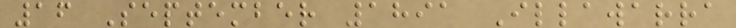16 September 1891 Illawarra
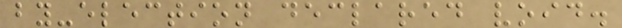by-election declared void.
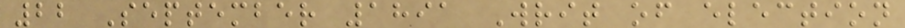22 September 1891 Writ of election
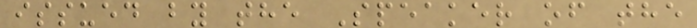issued by the Speaker of the
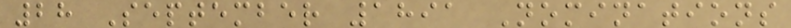28 September 1891 Nominations
